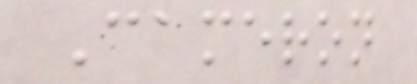Cameron
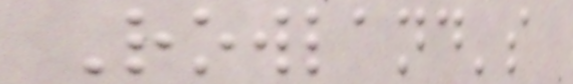Rowland's
